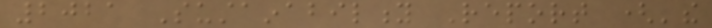2021 Sustainability Report ('the
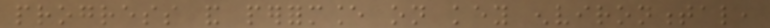progress and performance on key environmental,
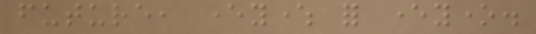future, everywhere for everyone.
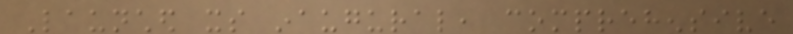Launched its inaugural, comprehensive
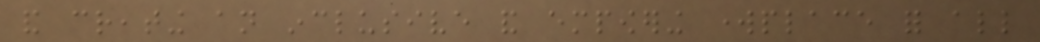and creating an inclusive and empowering workplace for all
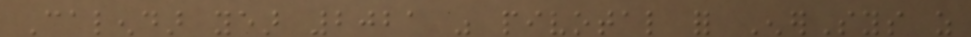Calendar year 2021 was pivotal for EnerSys as
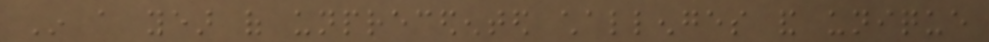In a year of unprecedented challenges and unique
